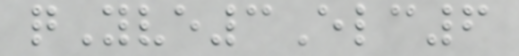qYve3Elc6
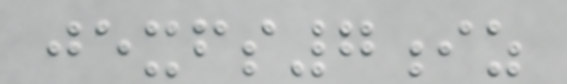jexfs7iz
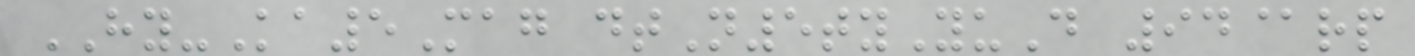HY-Ka5Mag dtN5tyYuD 94@rp
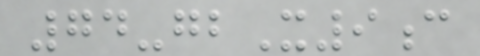74-gbX9c
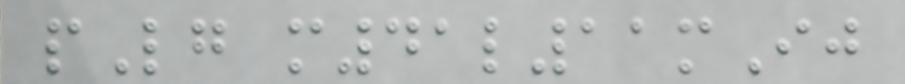pLg m41l11mIj
